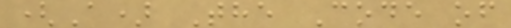(A) The Code of
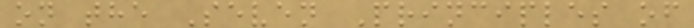on the Seven Principles of
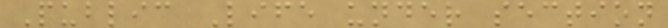Public Life under section
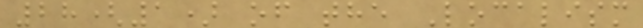28(1) of the Localism
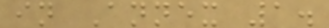in Annex 1.
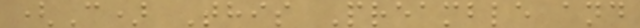(C) This Preamble and
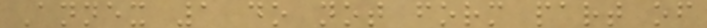Annex 1 do not form part of
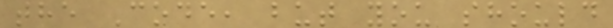the Code, but you should
